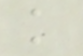k
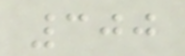300
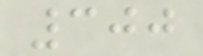300
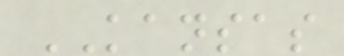KANSAS
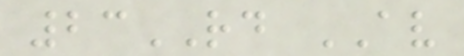23RD AV
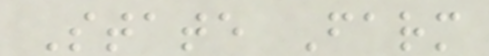State Farm
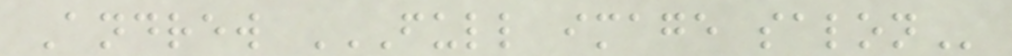Andrew FULL IMAGE SALON
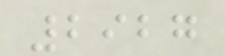2927
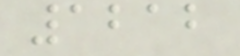1212
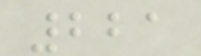221
